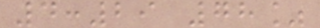4:29 78%
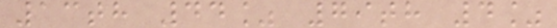13th 44% 79th 4%
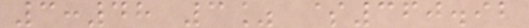3:48 3% $360.92
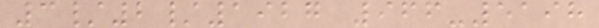3/2/1927 966-5198
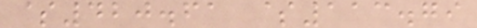$420.61 $113.79
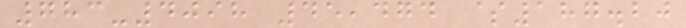783-4098 45,474 $187.20
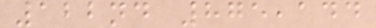122nd 875,144
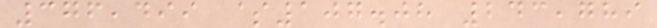376,499 $107.08 243,789
